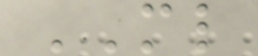ML
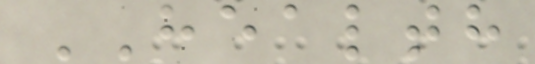HEALTH
